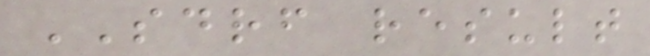SDRF result
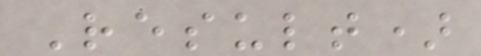Result)
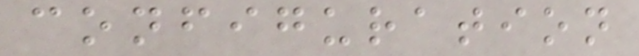configuration
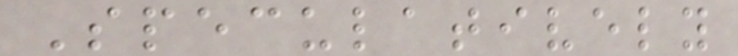Speculatively
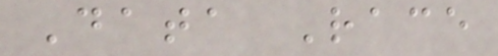Data Race
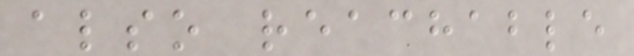also reachable
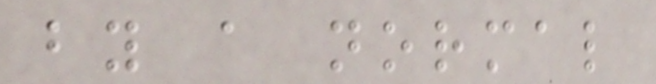by a normal
